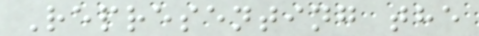Representing the
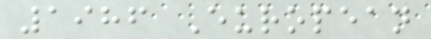1986 European
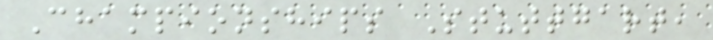Championships Stuttgart,
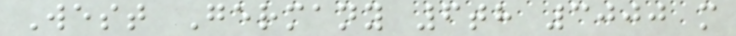West Germany 6th 3000 m
